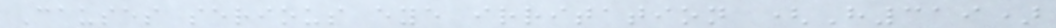Causes serious eye irritation (H319)
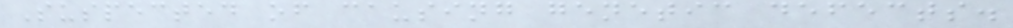Suspected of causing genetic defects.
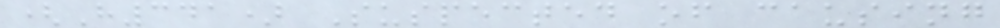(H341) Suspected of causing
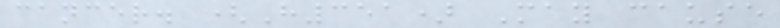cancer. (H351) May cause
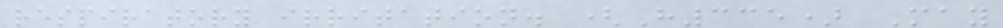respiratory irritation. (H335) May
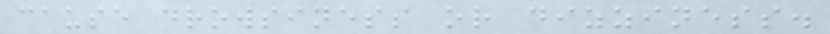cause drowsiness or dizziness.
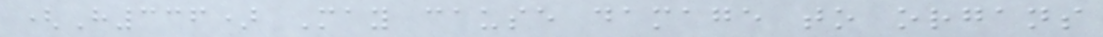(H336) May cause damage to organs
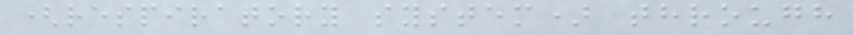(respiratory system) through
